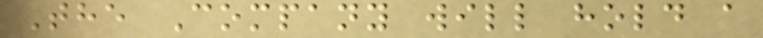The Company will hold a
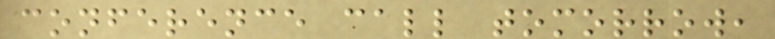conference call tomorrow,
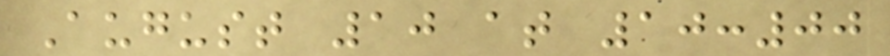August 10 at 10:00
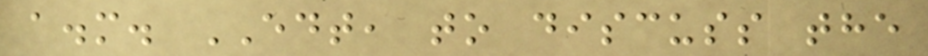a.m. EDT, to discuss the
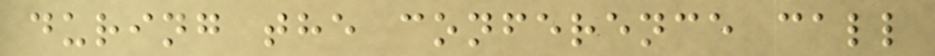during the conference call
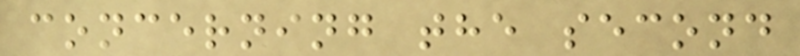concerning the second
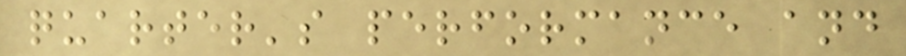quarter's performance and
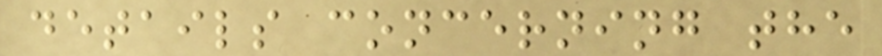details concerning the
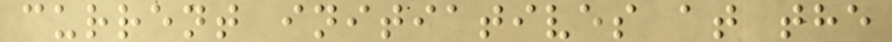current initiatives at the
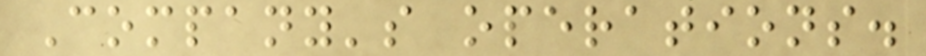Company's operations.
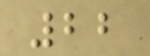22
